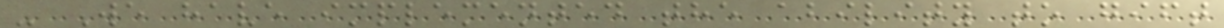- We have implemented the ability to gift
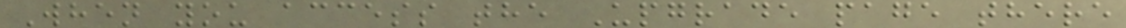When you access the Upgrade page there
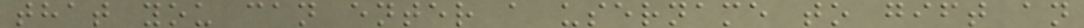that you can enter a username to gift an
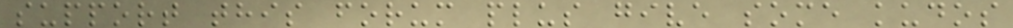support this forum plus give some kudos
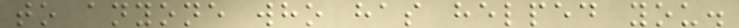to anyone who has helped you.
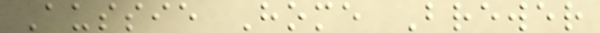Aussie Home Brewer
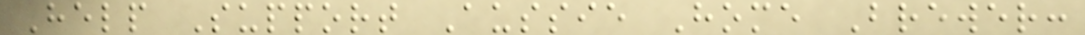Help Support Aussie Home Brewer:
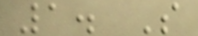1. S
